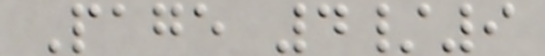Page 4/9
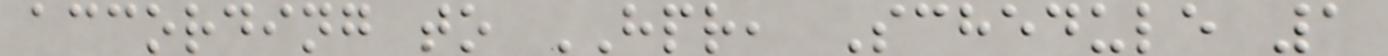according to HPR, Schedule 1
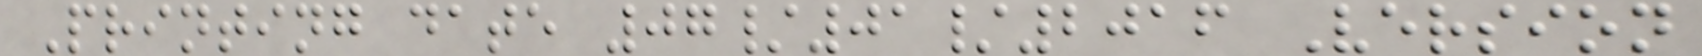Printing date 07/01/2016 Version
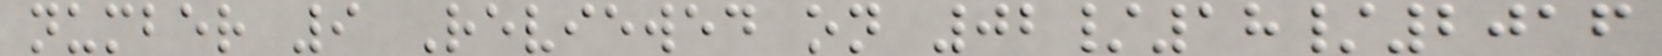number 9 Reviewed on 02/18/2016
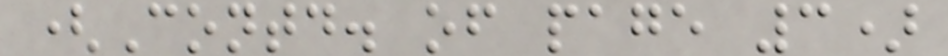(Contd. of page 3)
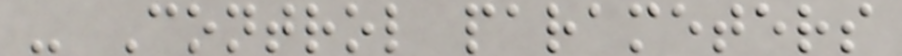- Control parameters
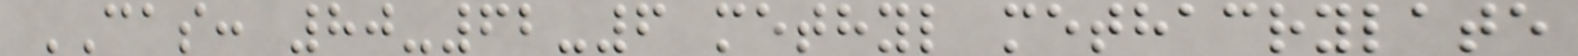CAS: 80-62-6 methyl methacrylate
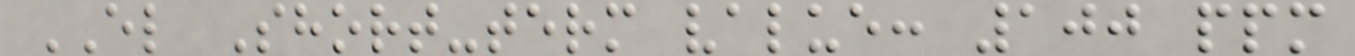EL Short-term value: 100 ppm
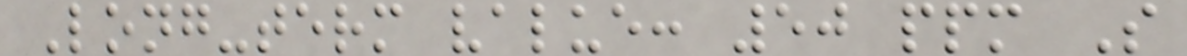Long-term value: 50 ppm S
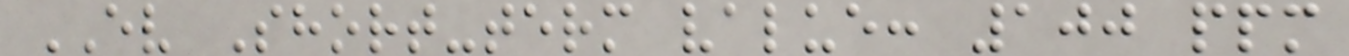EV Short-term value: 100 ppm
